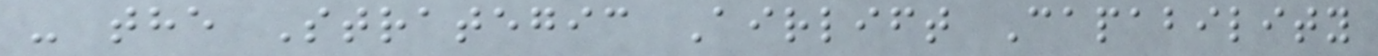- the Strategic Airlift Capability
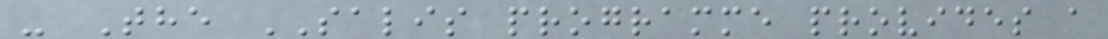- The SALIS programme provides a
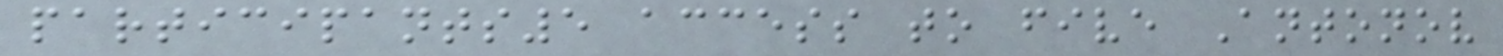participants5 access to five Antonov
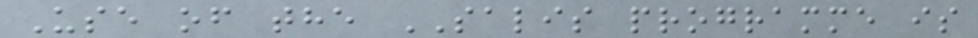Use of the SALIS programme is
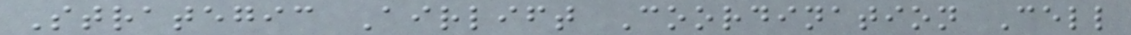Strategic Airlift Coordination Cell
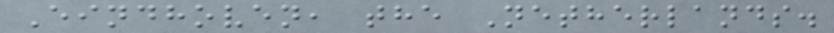Eindhoven, the Netherlands.
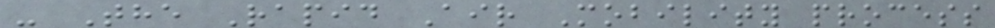- The Rapid Air Mobility process
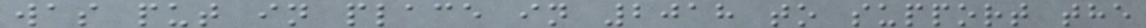was put in place in 2018 to support the
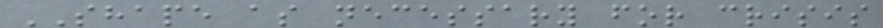SHAPE as necessary for crisis
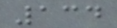134
